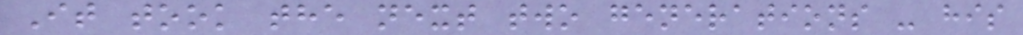It took the next two generations - his
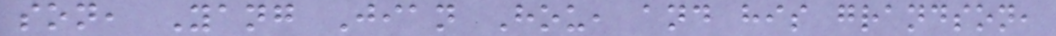son, Yang Jian Hou, and his grandson,
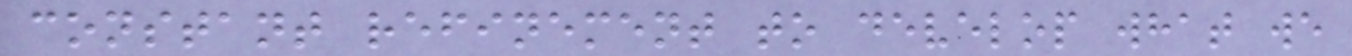constant refinement to develop what we
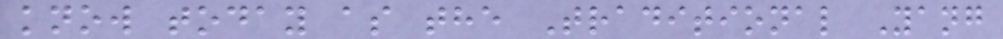know today as the Traditional Yang
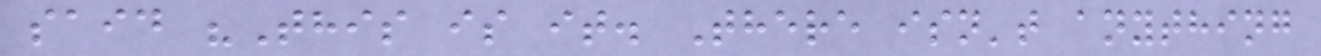said "This is it. There isn't anything
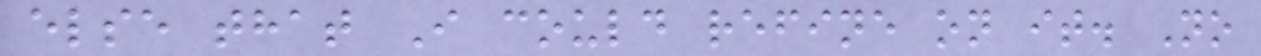else that I could refine on it. No
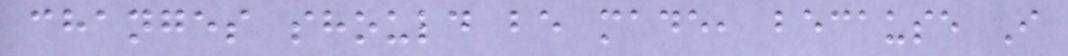changes should be made, because I
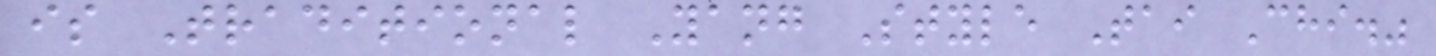is Traditional Yang Style Tai Chi."
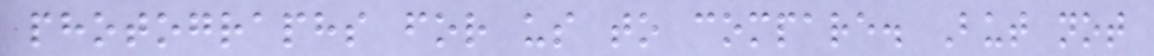photographs for us to compare. But not
